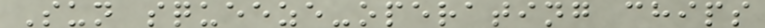Sun squeeze-operating chips
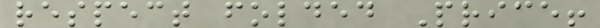respect folded Price!
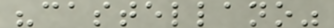"castellano"
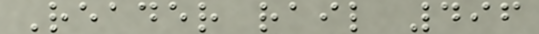Reader rail 496
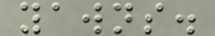yawns.
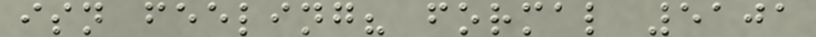isn feeling? formal 5101
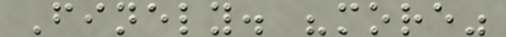Finely. "more"
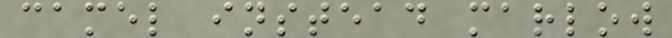camel instead marlow
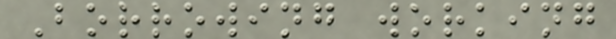Borrowing working
